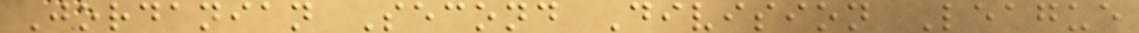Jordanian Second Division League
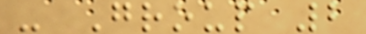- Group 2
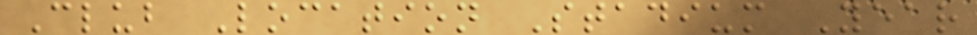Club Location Stadium Year
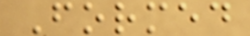Formed
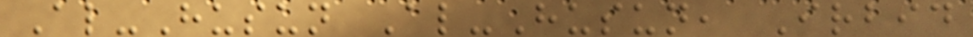Al-Husun Al-Husun, Irbid
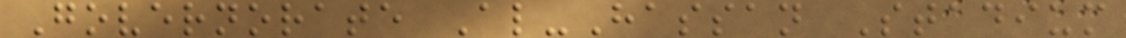Governorate Al-Hassan Stadium
